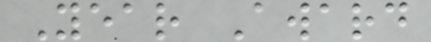Year Award
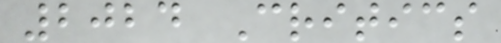2024 Critics
